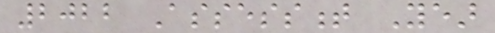2022 Assessment Year
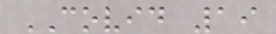COVID 19
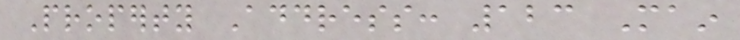Property Address: 123 Main
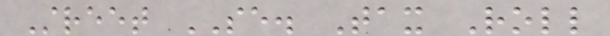Street SE. Tax Roll
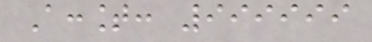Account: 999999
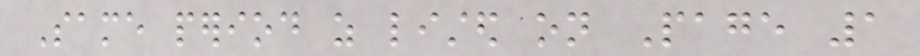Same period as listed on Page 1
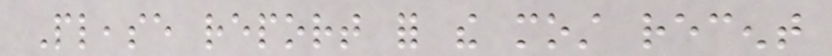Please report for the most recent
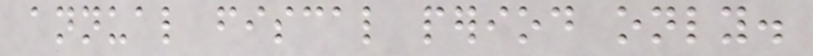annual fiscal period only.
